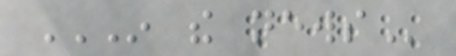IN THE NEWS
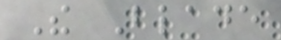The Blade
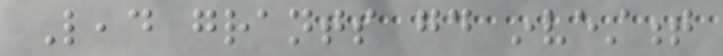Lead grants good investment
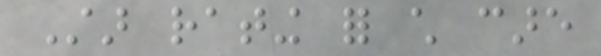Star rating for child care
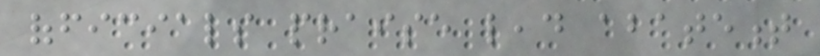officials praise lead abatement
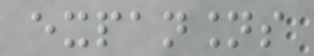expansions
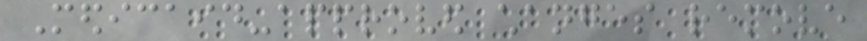Medicaid-approved changes remove
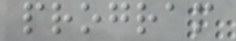program
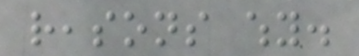reasons why.
